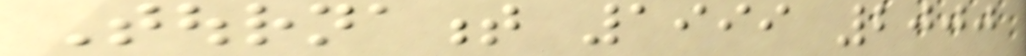Tournament 1999 2000
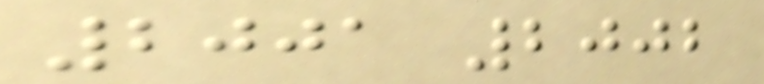2001 2002
